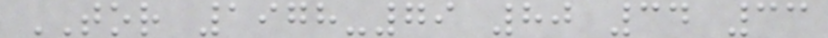TOR 1978-79 80 34 33
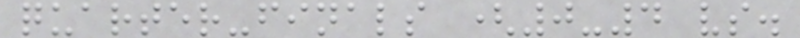quarter-finals (0-4 vs.
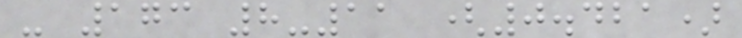- 173 8-11 (0.421)
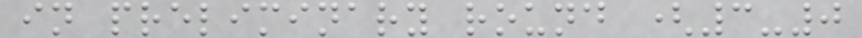in preliminary round (3-0
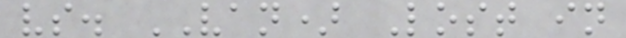vs. VAN) Lost in
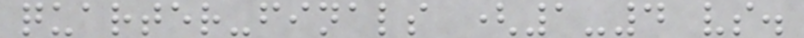quarter-finals (1-4 vs.
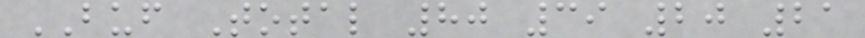BUF Total 80 39 20 21
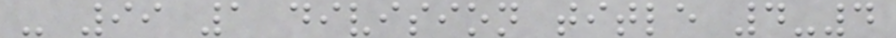- 99 1 division title 4-4
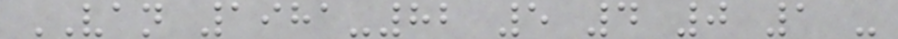VAN 1981-82 5 4 0 1 -
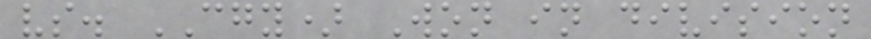vs. CGY) Won in division
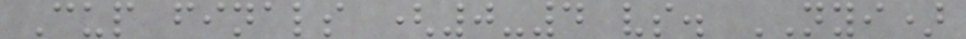Cup finals (0-4 vs. NYI)
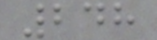248
